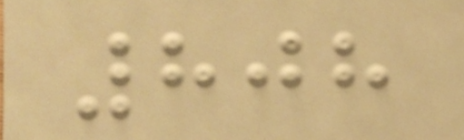808
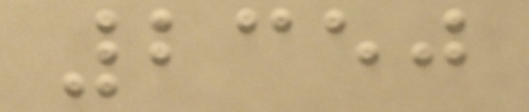2350
